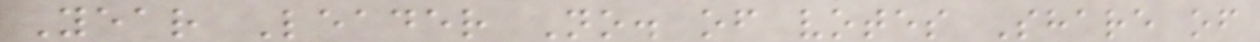Year Leader No. of votes Share of
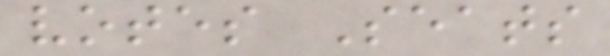votes Seats
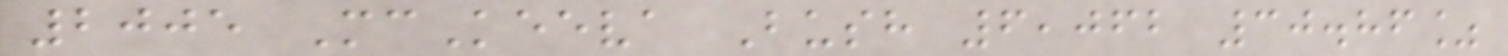2005 McKeeva Bush 6,062 30.86%
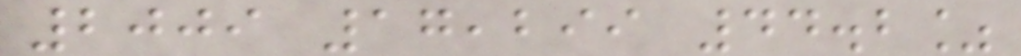2009 17,299 44.2%
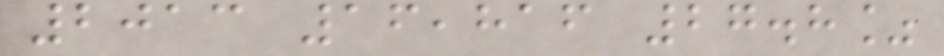2013 16,816 27.8%
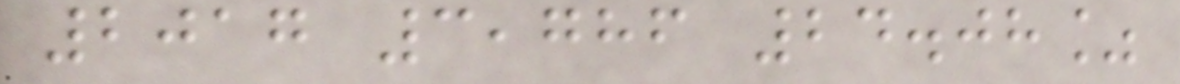2017 3,786 24.08%
